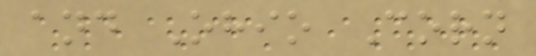and Ohio Corn
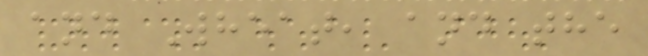and Wheat, and the
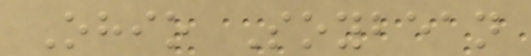Ohio Soybean
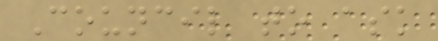Council to ask
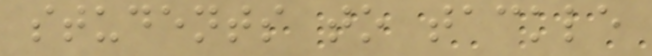students to tackle
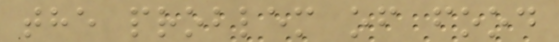the problem of food
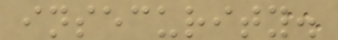insecurity.
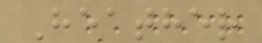Heather
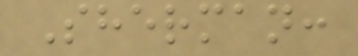Sherman:
